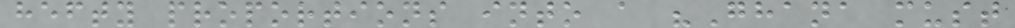hefty proportions into a "Ghana must
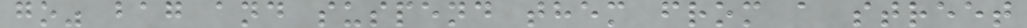go" bag and suspend them from a street
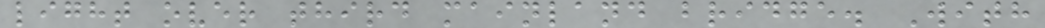light over third mainland bridge. With
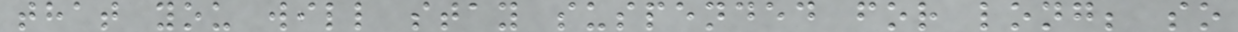that you will stay suspended for long; so
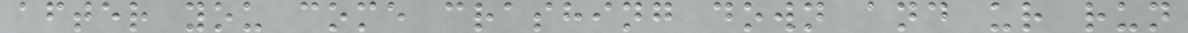after you come crashing down and ur run
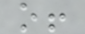o!
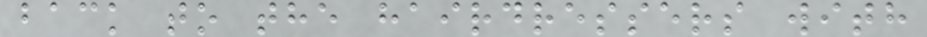back to the hairdressers with
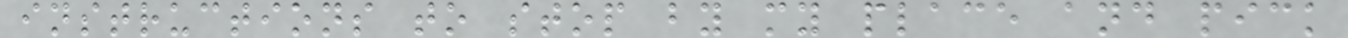instructions to stop by my place and pick
